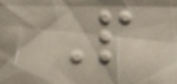P
